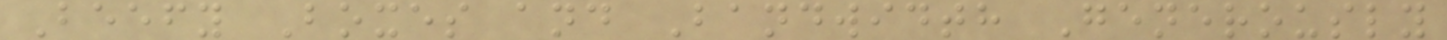Beefy Boxes and Bandwidth Generously
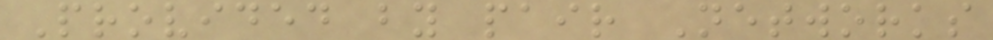Provided by pair Networks
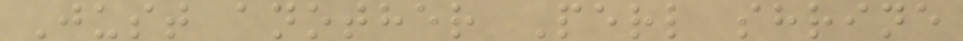Just another Perl shrine
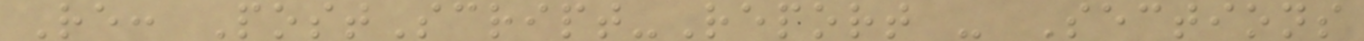Re: PostScript-Report - Sections
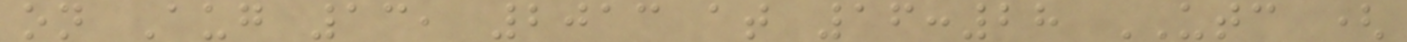on Aug 13, 2013 at 16:28 UTC (
